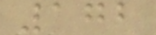172
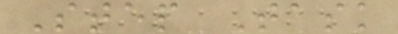Step Task
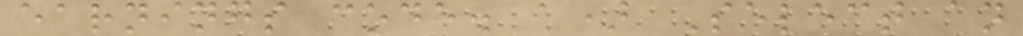earnings code. a) Select an
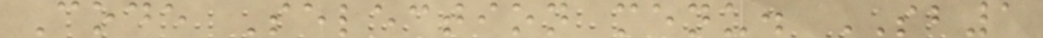Code Selection menu. SB1
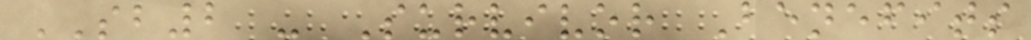SB2 - Survivor Benefits
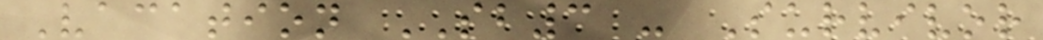Vacation SB3 - Survivor
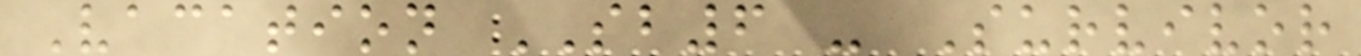Vacation SB6 - Survivor
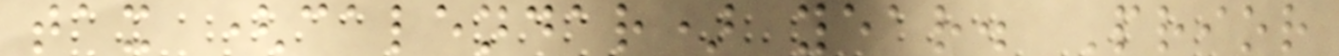tax (calendar) year. Prior
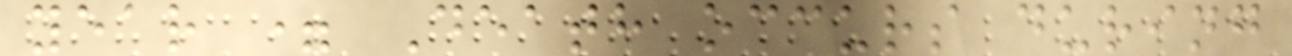year = Death occurs during
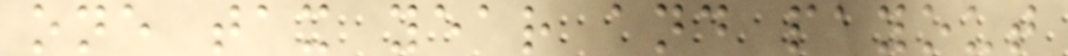one tax year and payout
